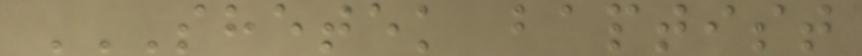SHETEK BAPTIST
